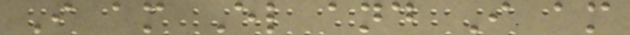I am El and I am
